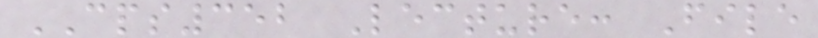CPS352 Lecture: File
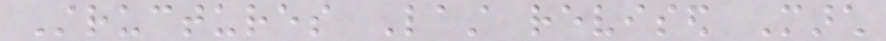Structures Last revised March
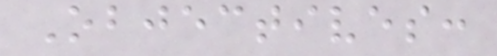Objectives:
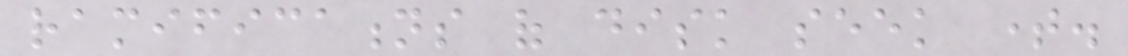ramifications of disk seek time.
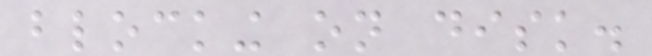blocking on disk.
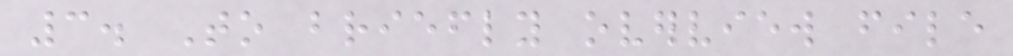3. To briefly overview file
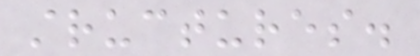structures.
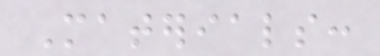Materials:
